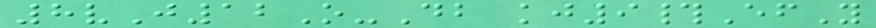8vJ12O-Db kj9#EfY
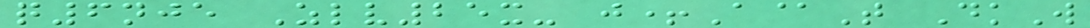q6nje Zlv25x- j+A@T DkW
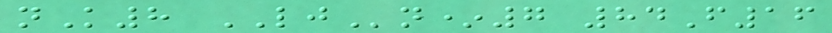nK8 LJn*7 84F16
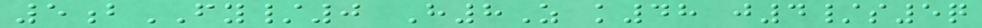5bFY/0 H8Z k48 j4/s5q
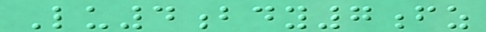Lu4bdy7fz
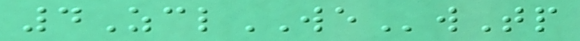4ZclWEwTp
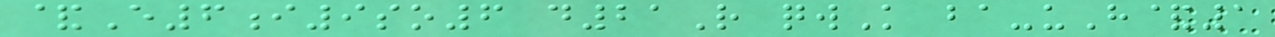&E6i9so6 d21R qwK ba-uH&1
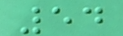54
